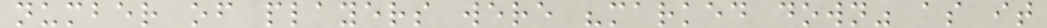number of players were "marked down" as it
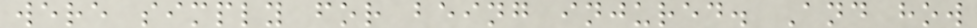were simply for being injured. And how
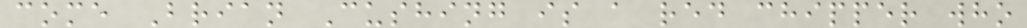come Brian Cushing is a red chipper who
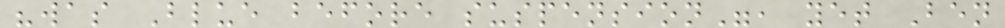"was Blue before suspension", yet Ben
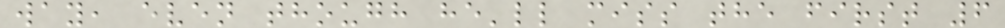way, even though he'll miss the first 6
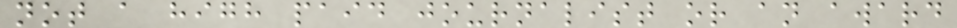not a high paid journalist or an award
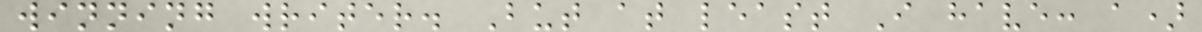winning writer. But at least I have: a)
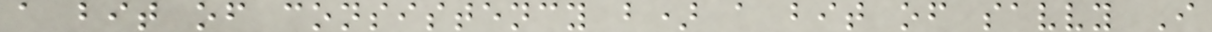a bit of consistency b) a bit of savvy I
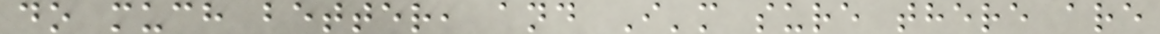do much better, and I'm sure there are
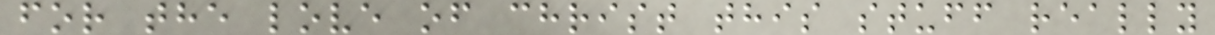for the love of christ this stuff really
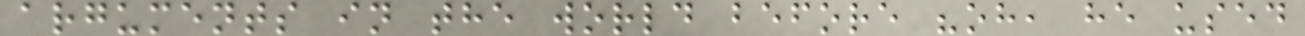arguments in the world before "oh, he used
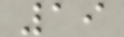19
